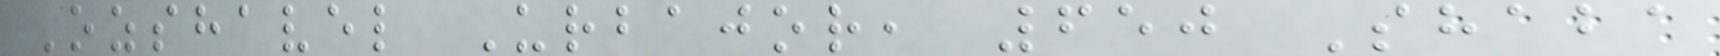Ozshavel Urbajor, 650 Shaba
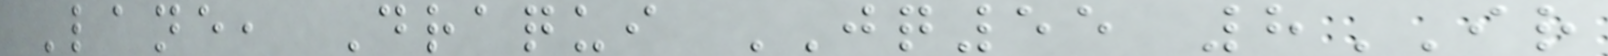Lane, Draqui JQ55 8IR
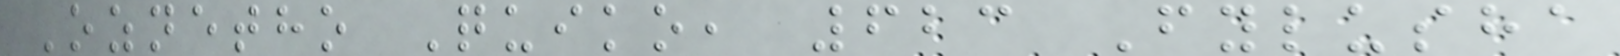Oznetho Quiko, 623 Fylusha
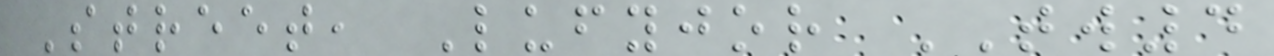Street, Lufyjor TW4
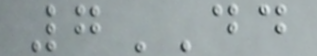7DD
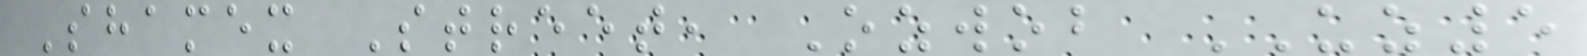Shamex Street, Ozwob UZ5
